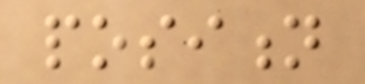position
